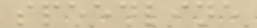speedline
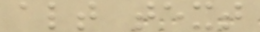alt text
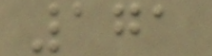171
